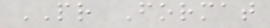PR Format
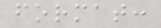format:
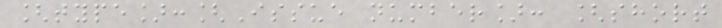[type]:[Issue number]: [short
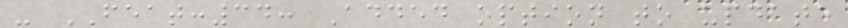- FEAT:34: Added option to update
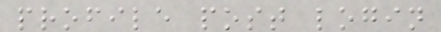profile post login
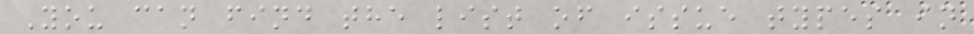You can find the list of issue types in
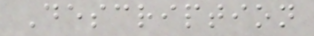Description
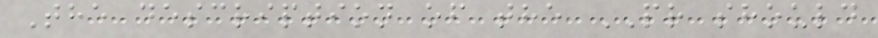The description of the PR should
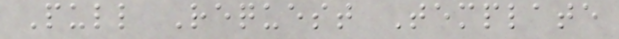Pull Request Template
